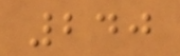240
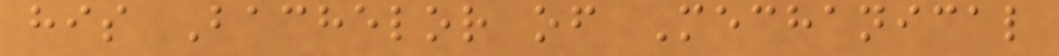his Bachelor of Mechanical
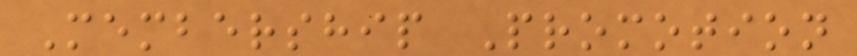Membership Promotion
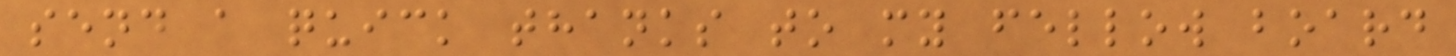send a quick thanks to my fellow board
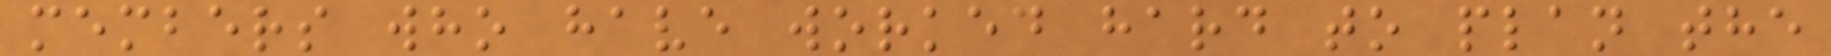members who have worked hard to plan the
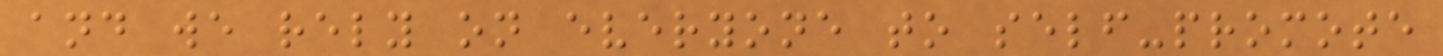and we rely on everyone to self-promote
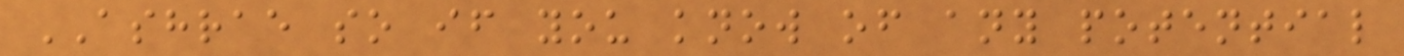ASHRAE so if you know of any potential
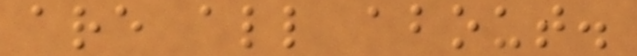are all about.
